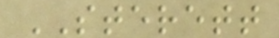STERETT
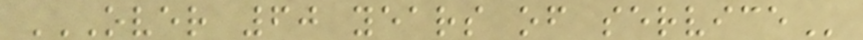OVER 60 YEARS OF SERVICE
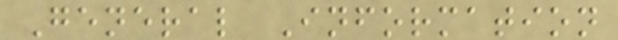General Information
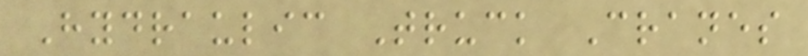Hydraulic Truck Cranes
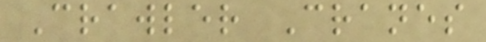Crawler Cranes
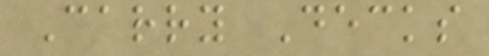Carry Decks
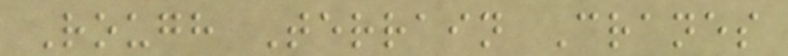Rough Terrain Cranes
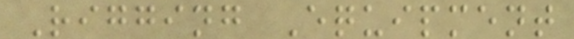Rigging Equipment
